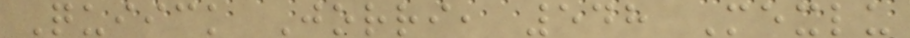Quiick Jorri, 548 Mexlu
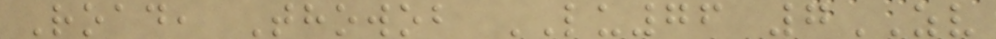Road, Thowob LU76 7ZV
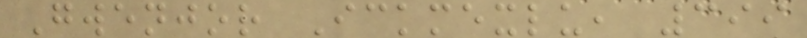Gwenjor Ickmexlu, 399
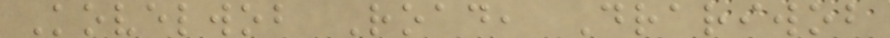Kovelwob Road, Drariwob
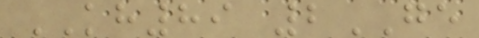KH89 2GE
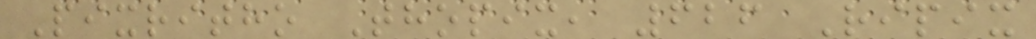Pixritho Thopix, 626 Ripix
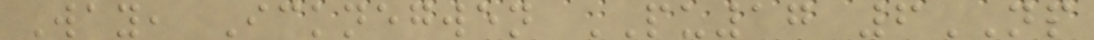Way, Icknegwen PU17 6NP
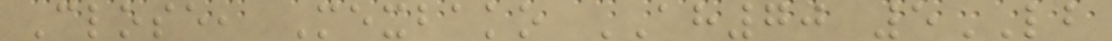Close, Mexbako AH70 5LB
